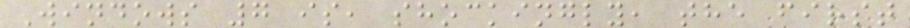Windows 7 is, shockingly, the first
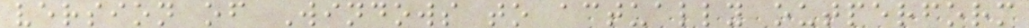version of Windows to actually outperform
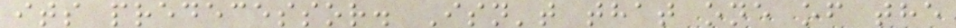its predecessor. Isn't that one of the
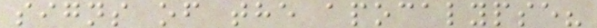signs of the apocalypse?
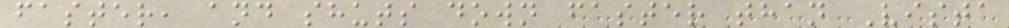faster, and shuts down faster than Vista
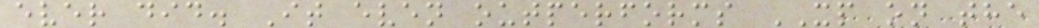ever did. It even outperforms XP on the
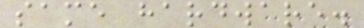same hardware.
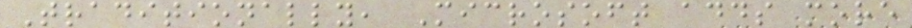Traditionally, Microsoft adds more
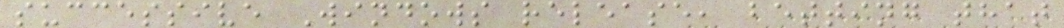successive Windows release, betting that
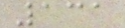131
